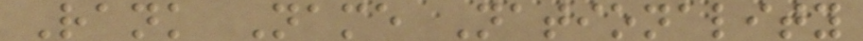Rank Name Nationality
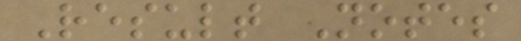Result Notes
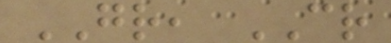GR, CR
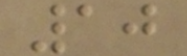10
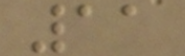11
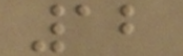12
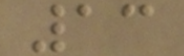13
